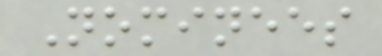Nominees
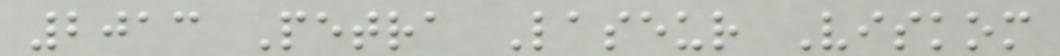2013 Petra Laseur Viskom
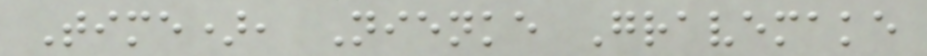Time), Nienke Gravemake
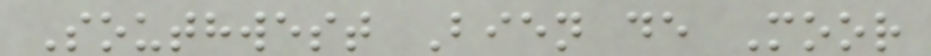Southwest Bien de Moor
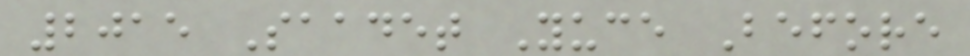2015 Saadet Yuce Before
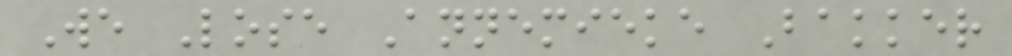We Lose Annemieke Bakker
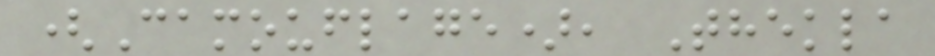(Camouflage), Thekla
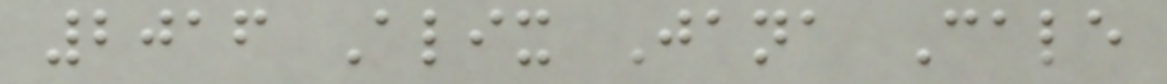2016 Alix Jana Cale
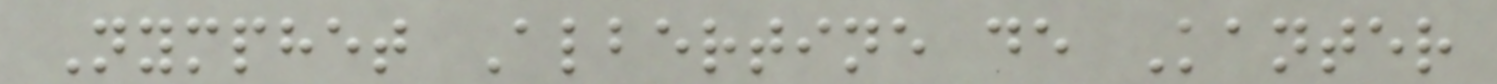Nymphet Albertine de Kanter
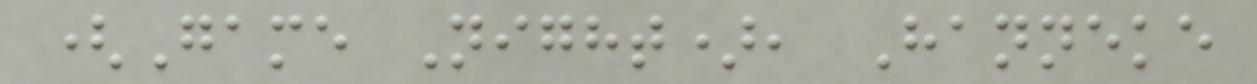(Game Night), Hanneke
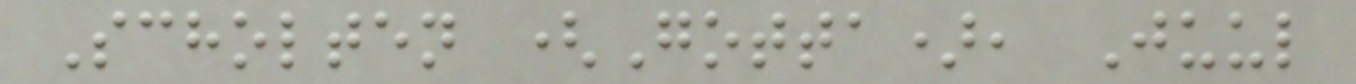Scholten (Gotta), Juul
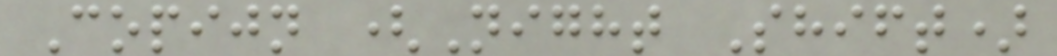Copijn (Night Shift)
